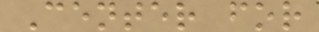Center for
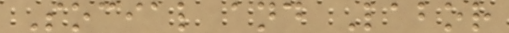Social and Labor
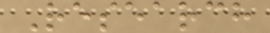Research
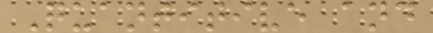Quantitive and
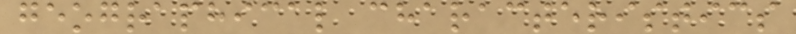geographical characteristics
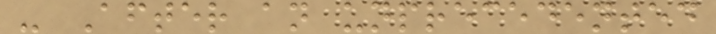- After an unprecedented
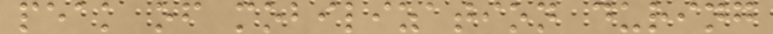peak of mobilization during
